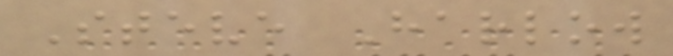Steve Harlow
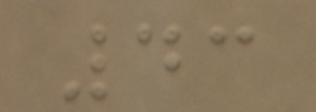43
